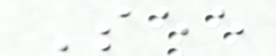See
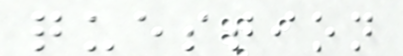question
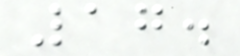17.
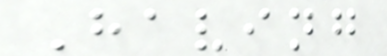Having
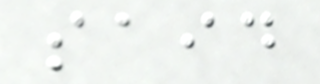said
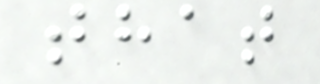that
